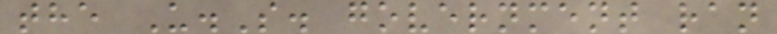the U.S. government ran
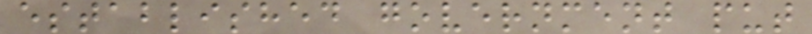established government put
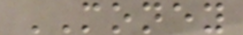MONEY
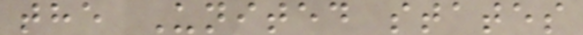the United states
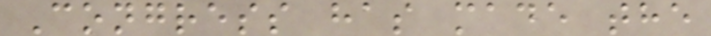Congress has made the
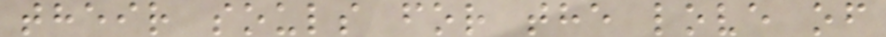their souls for the love of
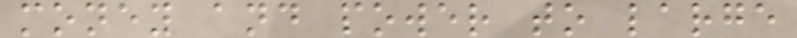money and power to large
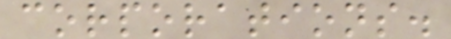corporations.
